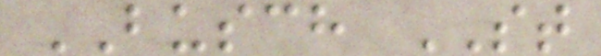BUSCH ST
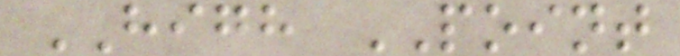HIGH POINT
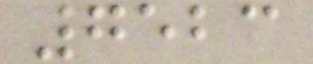7523
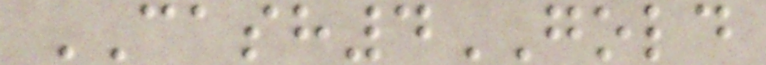CASH4GOLD
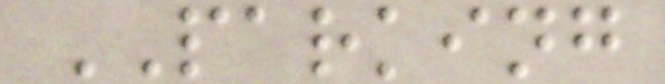PARKING
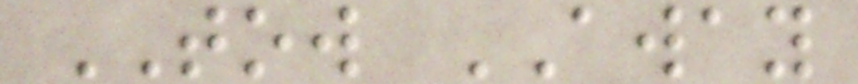TOW AWAY
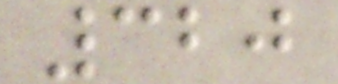320
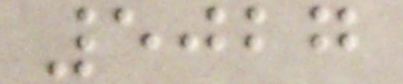5027
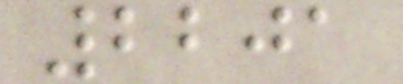2201
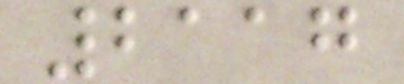2117
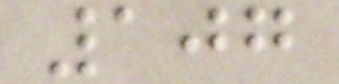107
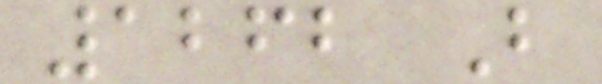1262 B
